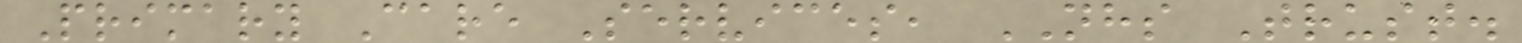Primary Care Services, NHS Trust.
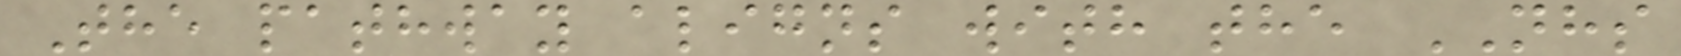The pathway aligns with the NHS
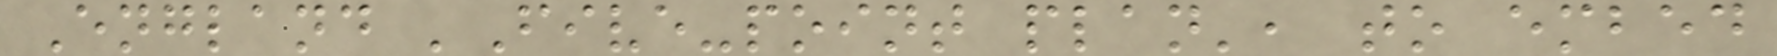England 'Five-point plan', to embed
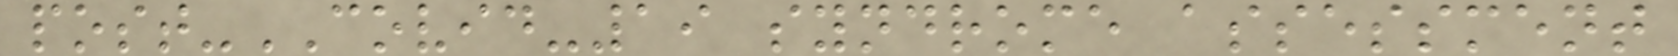post-COVID-19 syndrome assessment
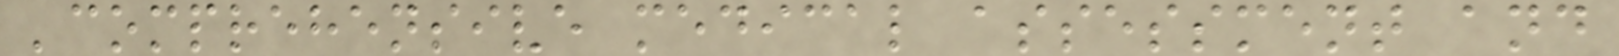'comprehensive medical assessment and
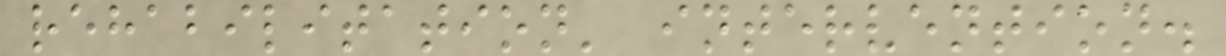rehabilitation' intervention.
